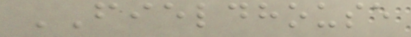FIELDHOUSE
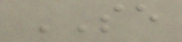SE
